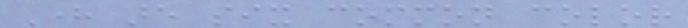Here are six common color
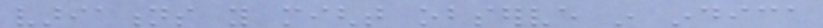variations you might observe in indica
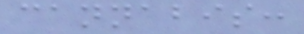cannabis:
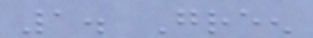1. Green
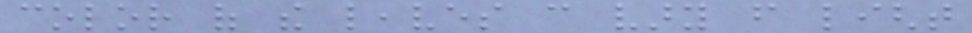color of the leaves can vary from light
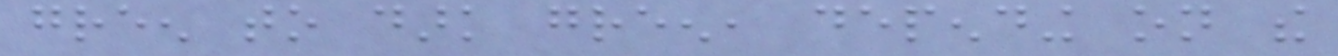green to dark green, depending on the
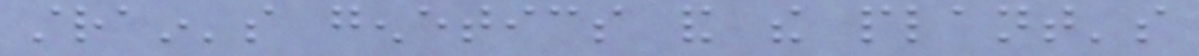strain's genetics and the plant's
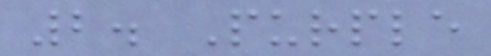2. Purple
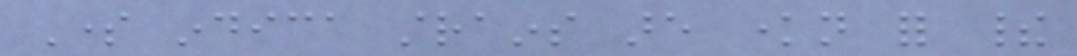Some indica strains are known for their
